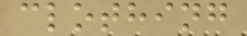clothing
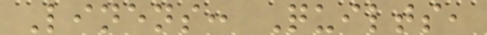Linens: Quilts,
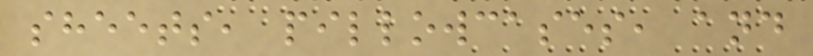sheets, pillowcases, and
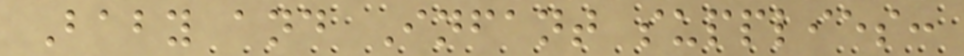Baby and Infant supplies:
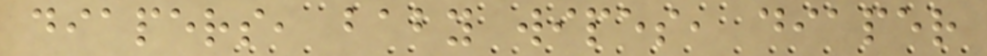diapers, baby wipes, diaper
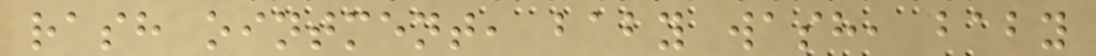rash ointment, baby wash, baby
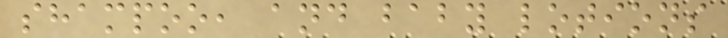shampoo, and baby lotions
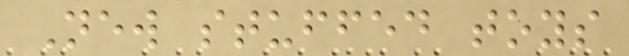New stuffed toys
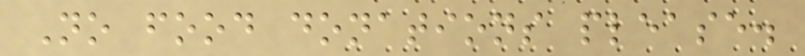No food donations please.
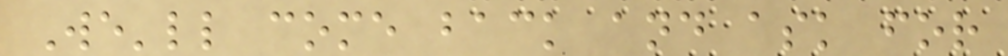We'll come back and ask for
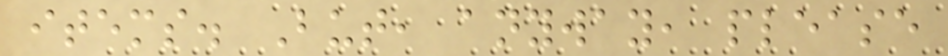items. But, anyway, please
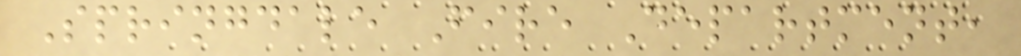Springdale Fire Department,
